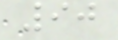90
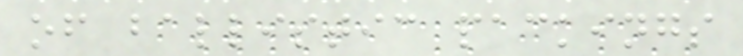of ballistic packings
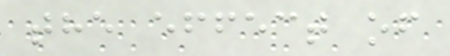the effect of
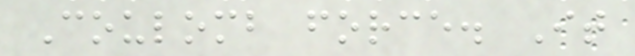Coulomb force. It
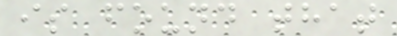is found that
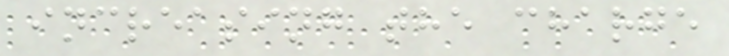increasing the charge
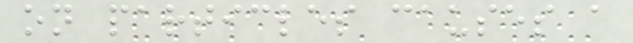on particles causes a
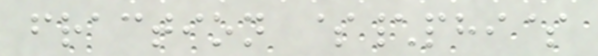fraction $\phi$
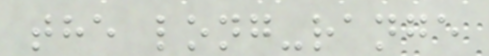the long-range
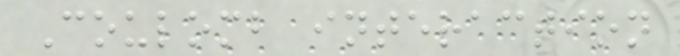Coulomb interaction
